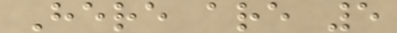Here are 5
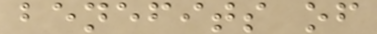benefits of
